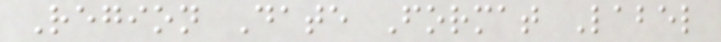Region Date Format Label
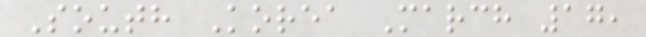South Korea March 17,
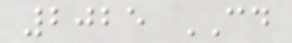2025 CD
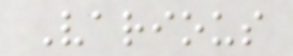Various
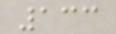133
